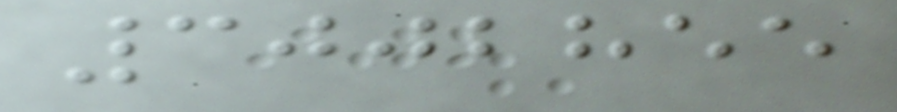3002855
